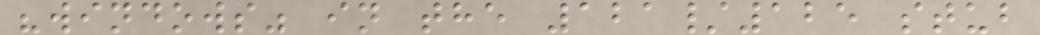"windows" in the 121/125 stub
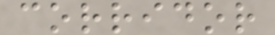corridor
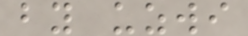by uzwi
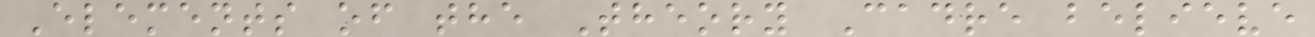Elements of the Theory Cadre believe
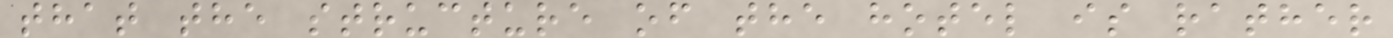that the structure of the hotel is rather
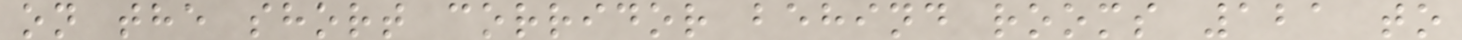on the short corridor behind rooms 121 to
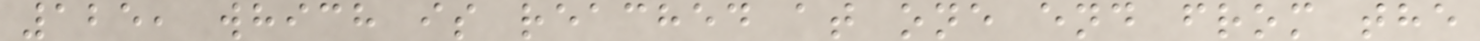125, which is reached at one end from the
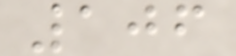106
